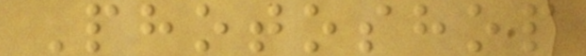Photoshop
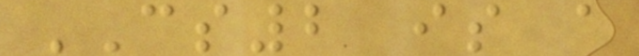CS2 is a
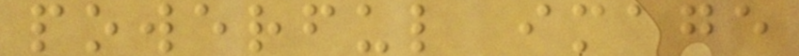powerful image
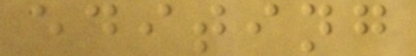editing
